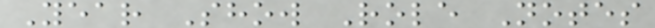Year Show Role Notes
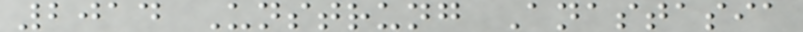2014 Unstrung Anastasia
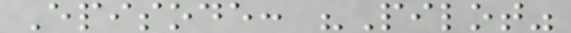Episode: "Pilot"
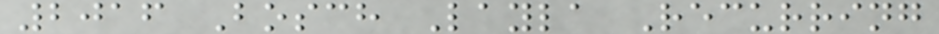2016 Bosch Layla Recurring
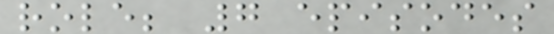role; 7 episodes
